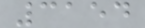3154
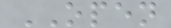OPEN
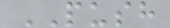PUSH
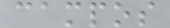campos
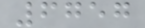6757
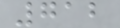712
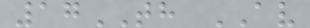17TH AV
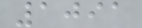1091
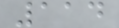114
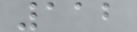112
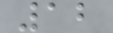12
